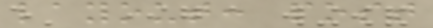layout: post
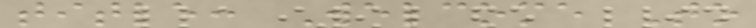title: Welcome To
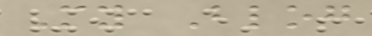My Blog
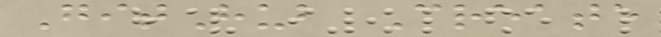GitHub Create
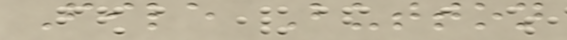File Button
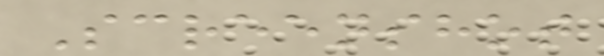Screenshot
